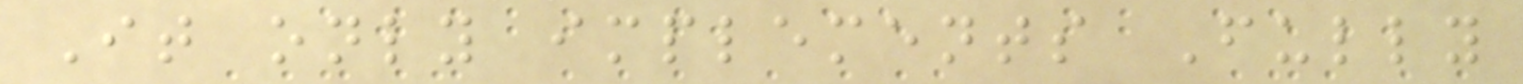It only implements Fully
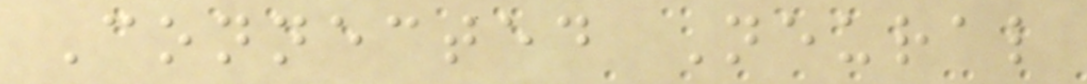Connected Neural
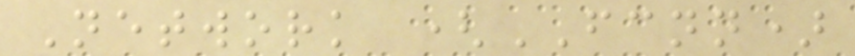Network (FCNN)
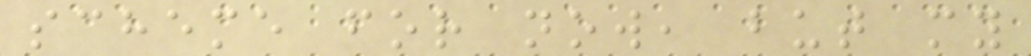scheme for now, but my
